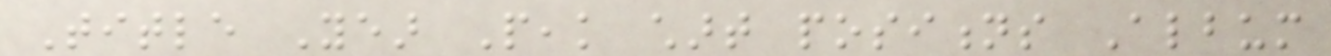Title Year Peak chart positions Album
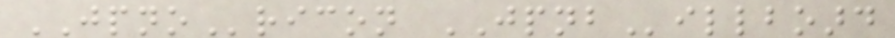JPNOricon JPNBillboard
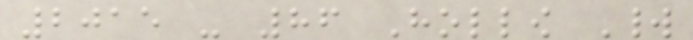2015 - 86 Hollow World
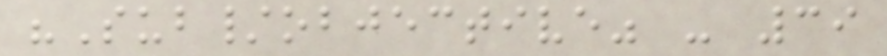"Sub/objective" - 39
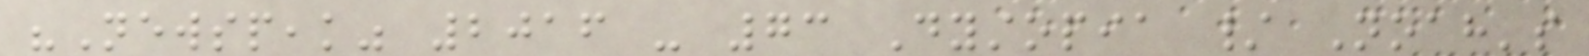"Newspeak" 2016 - 73 Dystopia / Noah's
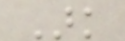Ark
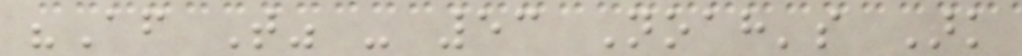"After That" - 53 Noah's Ark
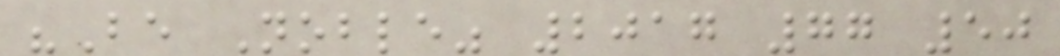"Be Noble" 2017 77 50
